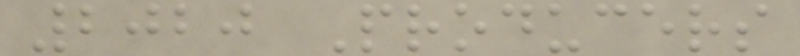2020 Producers
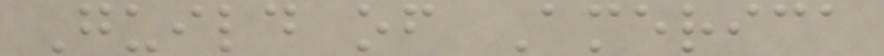Guild of America
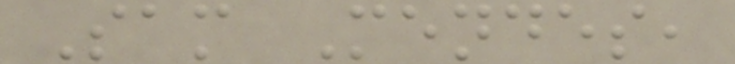Sam Mendes,
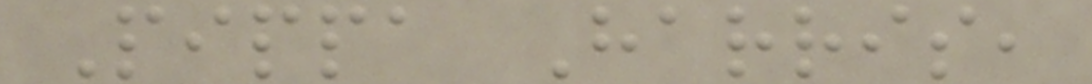Pippa Harris,
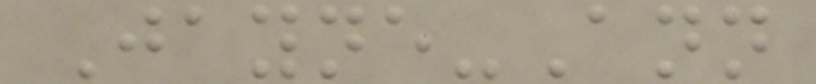Jayne-Ann
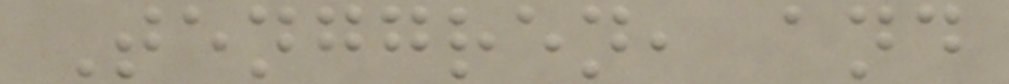Tenggren, and
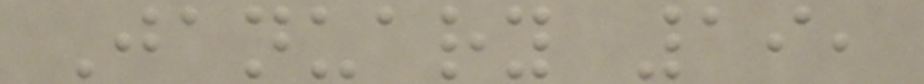January 19,
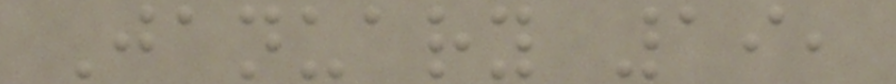January 19,
